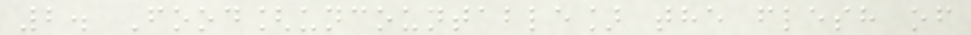2. Food[uncountable] the flesh of
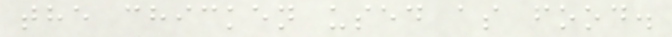the chicken used as food.
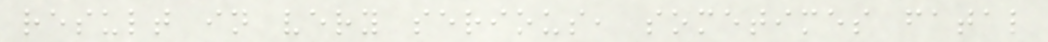result in very serious, sometimes fatal
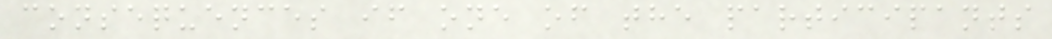consequences if one of the participants
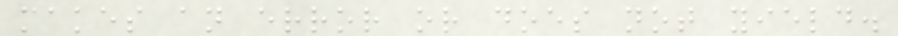makes an error or does not yield.
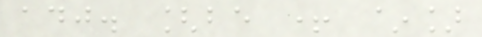adj. [be + ~]
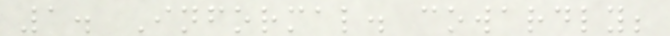1. Informal. cowardly;
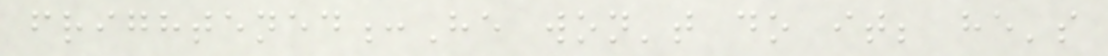frightened:He won't do it; he's
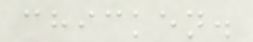chicken.
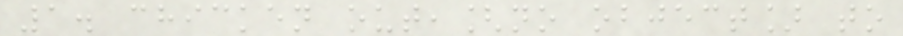1. chicken out,[no object] to
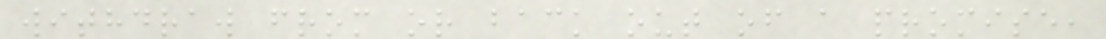withdraw from or back out of a promise,
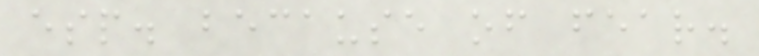esp. because of fear.
